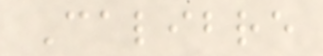Calibre
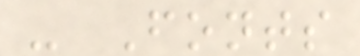- Fonts
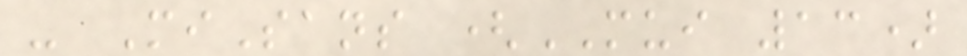- MiSans (MUI 13)
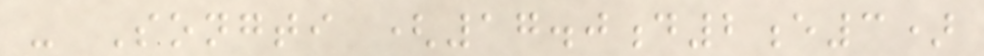- Songti (17.0d2e3)
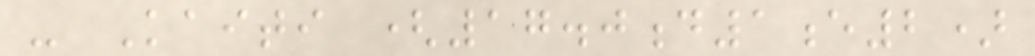- Kaiti (17.0d1e2)
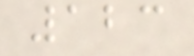123
